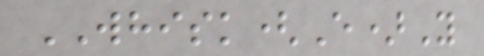WHISK(E)Y
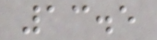13.5
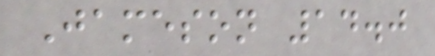Jameson 14.0
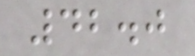42.0
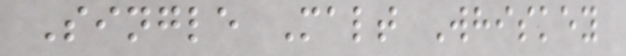Single Malt Whiskey
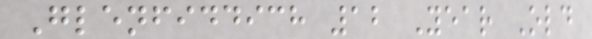Glenfiddich 12 Year Old
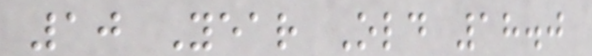10 Year Old 18.0
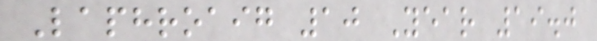Laphroaig 10 Year 19.0
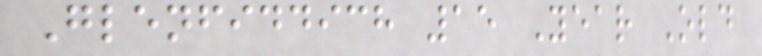Glenfiddich 15 Year Old
